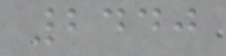2440
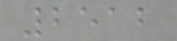2512
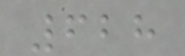628
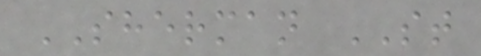SHERMAN ST
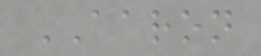AARON
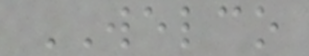WELCO
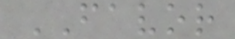FAVOR
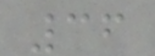36
